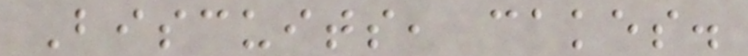Biscuits, cakes.
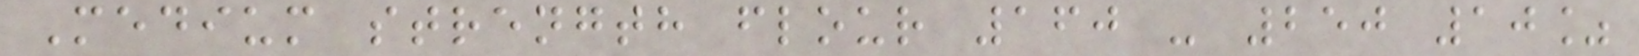Medium strength flour 160 - 250 10%
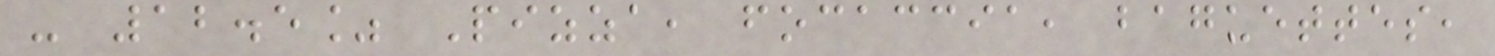- 12.5% Pizza, focaccia, baguettes,
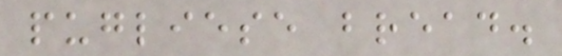pugliese bread.
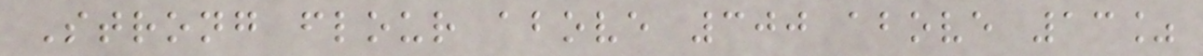Strong flour above 300 above 13%
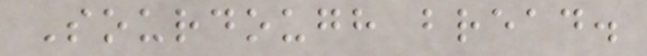Sourdough bread.
